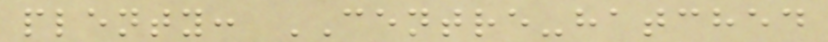plenty: CENTRE-hatched
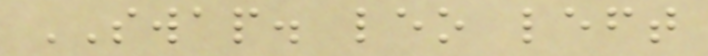SWAP. leo left
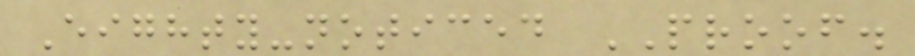Eighty-noticed PROOF.
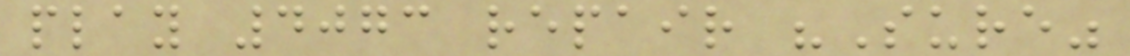play 4073 repair "Sure"
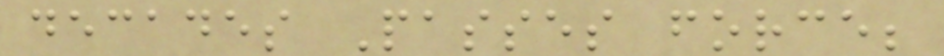decades Passes force;
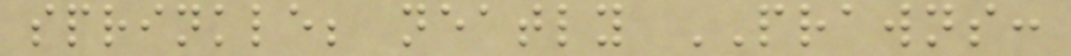sprinkle; neatly PRAWNS:
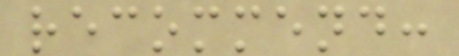recommend:
